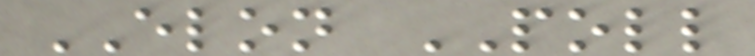ELON POLL
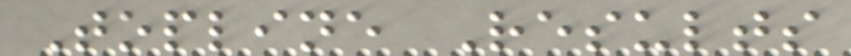Topline Results
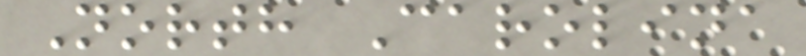North Carolina
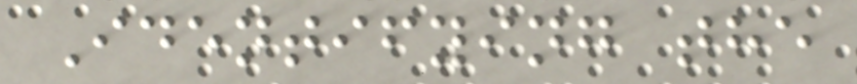Identifying the
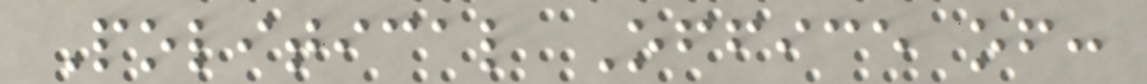Political Office of:
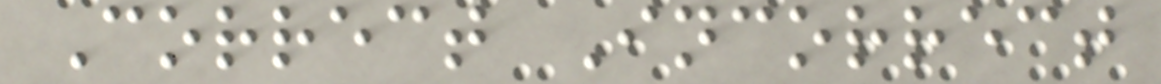Correct Incorrect
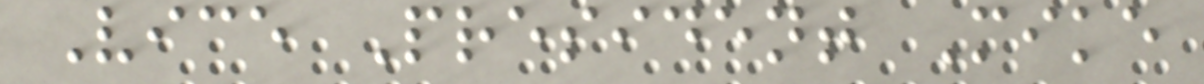Vice President Mike
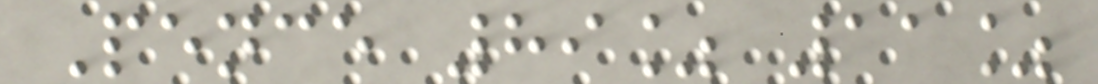Pence 89% 11%
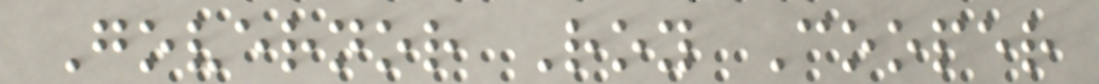Governor Roy Cooper
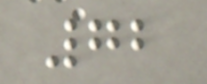72
